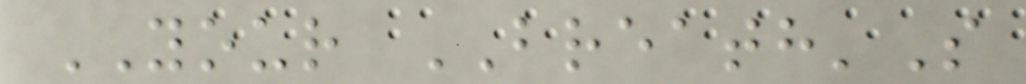YOUR BREATH'S
